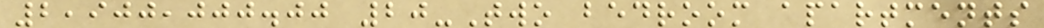2,900,000.00 20-Two bedroom apartments
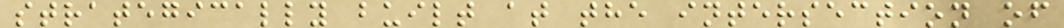strategically built at the intersection of
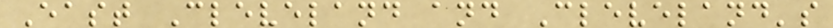East Cleveland and Cleveland's
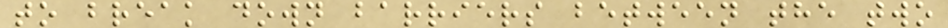to break down barriers between the two
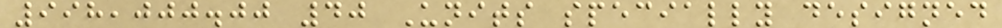998,000.00 40 Units specially designed
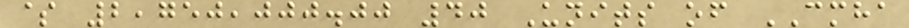$ 2,750,000.00 40 Units of CMHA
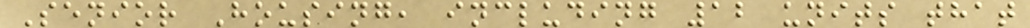Senior Housing, including 12 units that
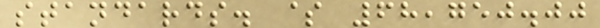standards. $ 68,750.00
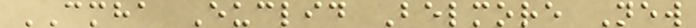CMHA Euclid Belmore New
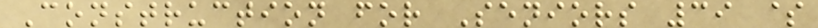Construction for Seniors 39 $
